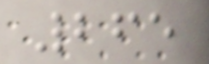265
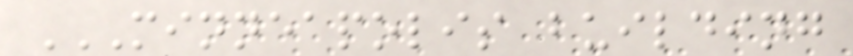MINNEAPOLIS BUILDING
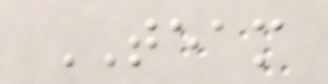TEAM
